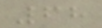68
